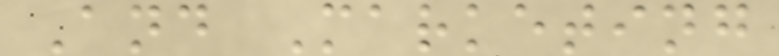And Marketing
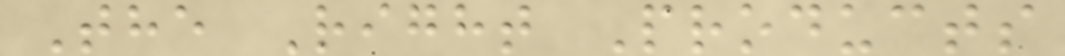The Right Products
